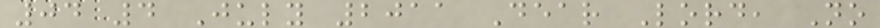04 4 July 2011 Dear Lord, No
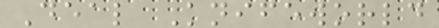Deal Knifeworld
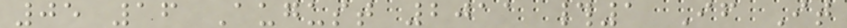05 16 August 2011 #1 If It
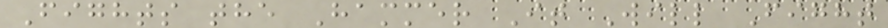Fights the Hammer It Will Fight
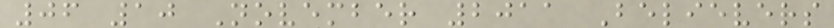06 10 November 2011 Believers
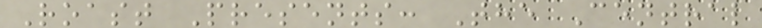Roast Presents: The Central
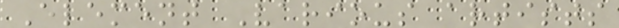Element Various artists
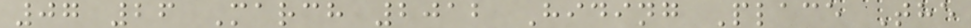07 26 March 2012 Hiding Place The
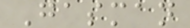Gasman
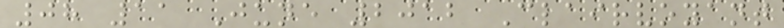08 11 June 2012 Clairvoyant
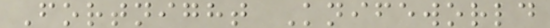Fortnight Knifeworld
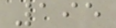195
